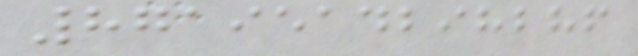8719514298286
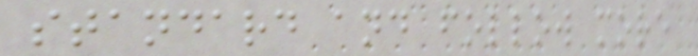standard and follow more
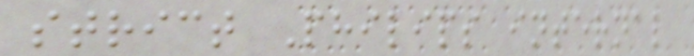strict Philips internal
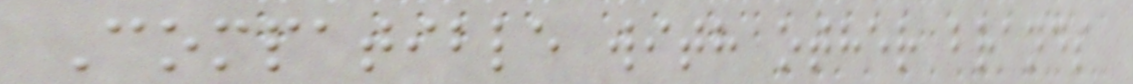Compatible with other brands
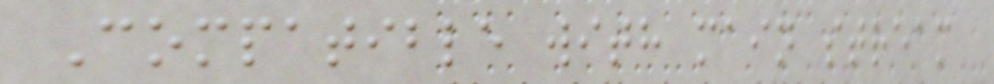Compatible with main stream
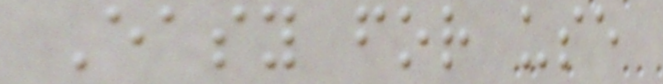Easy for use
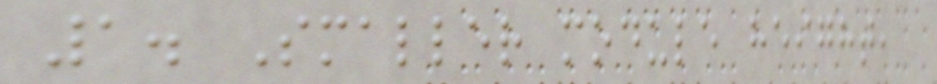1. Smaller module height,
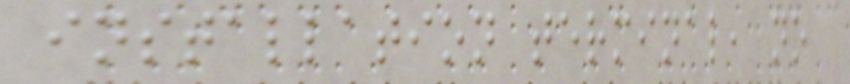installation terminal, no
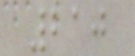210
